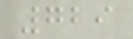729
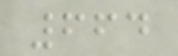664
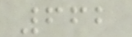662
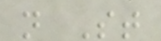n St
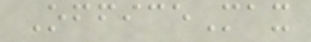OfficeMax
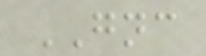GNC
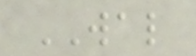WAL
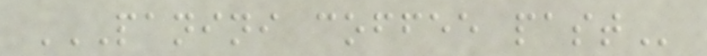PANINI COFFEE PAST
